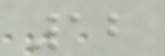12
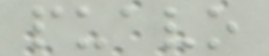puavo
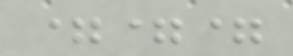===
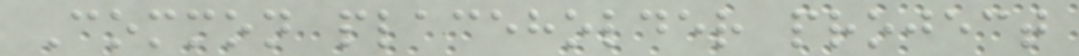Common placeholder project
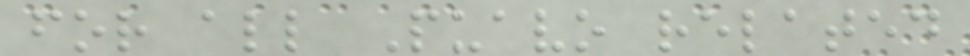for all Puavo related
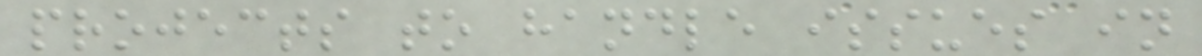projects to handle issues in
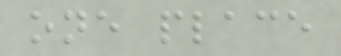one place
